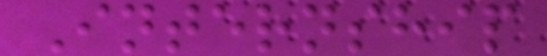Internship
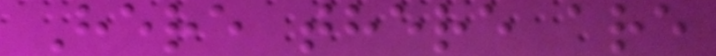Here there are
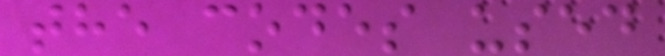the codes used
